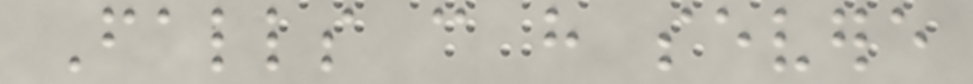Falls can have severe
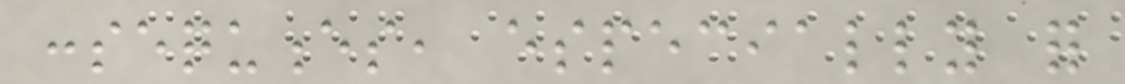consequences, especially for
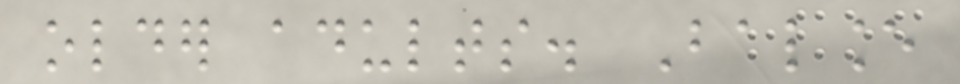older adults. Balance
